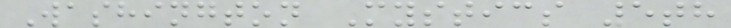Washington Mystics 5th
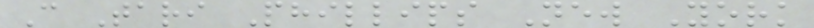C Tari Phillips New York
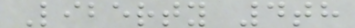Liberty 4th
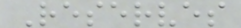Reserves
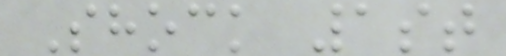Shock 1st
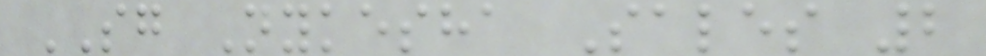SG Nykesha Sales 2
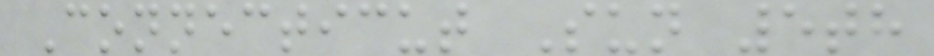Connecticut Sun 5th
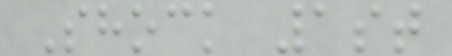Shock 1st
